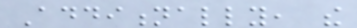Additionally, the
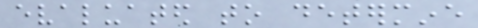evaluated to determine
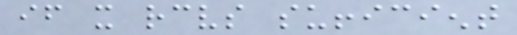if it receives sufficient
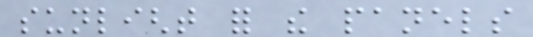sunlight for the panels
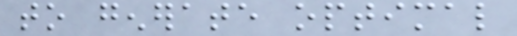to generate optimal
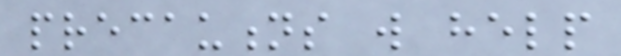precautions will help
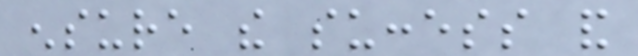ensure the success and
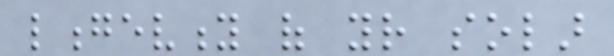longevity of your solar
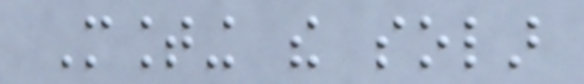Mounting the solar
